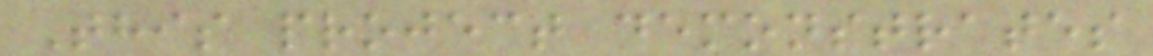This project demonstrates
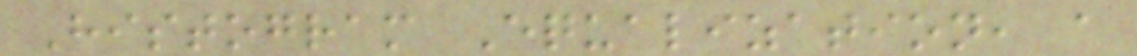Histogram Equalization, a
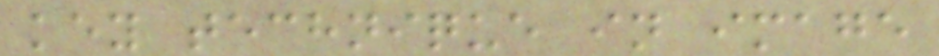key technique in image
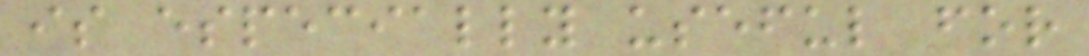is especially useful for
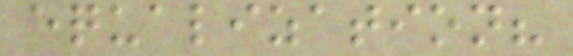equalization?
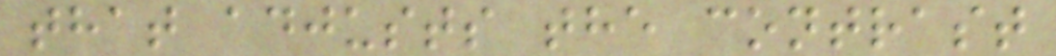that adjusts the contrast
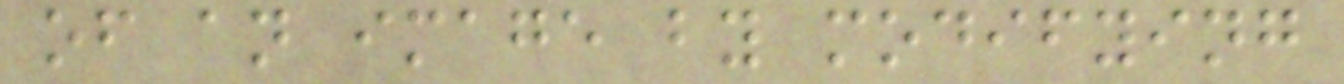of an image by modifying
